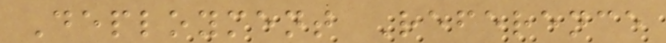Deployment Reference
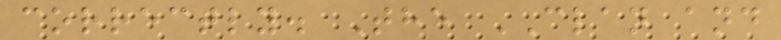correctly. The CLAN and
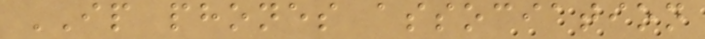IP phones association
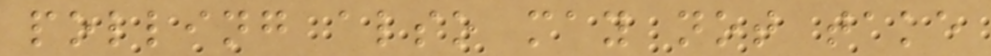polling also may not take
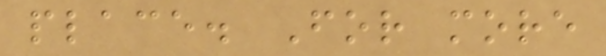place. For more
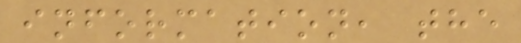information, the
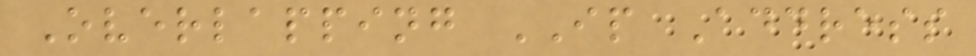Overlapping IP Address
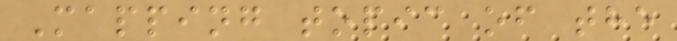Mapping topic of the
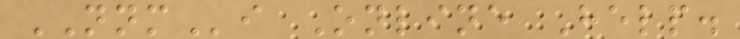NNMi Online Help.
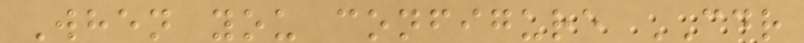When you configure CDR
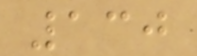130
